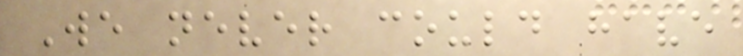We never could have
